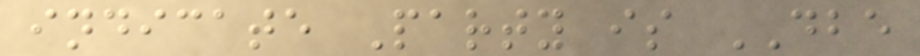indicate Party is DBE
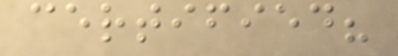certified?
